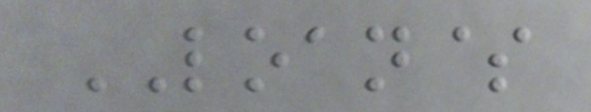LOAN$
